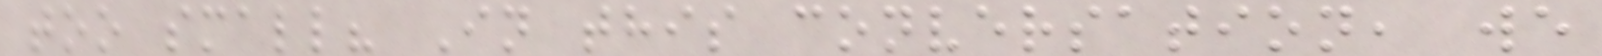too small? In this conversation, we
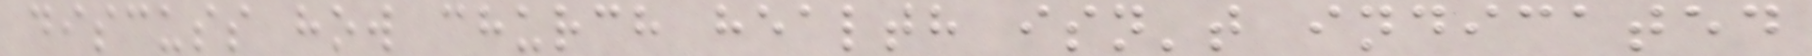discuss how church health isn't indicated
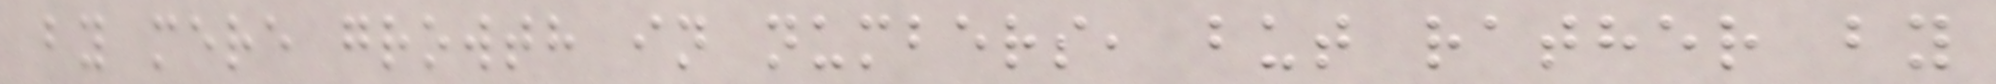by mere growth in numbers, but rather by
